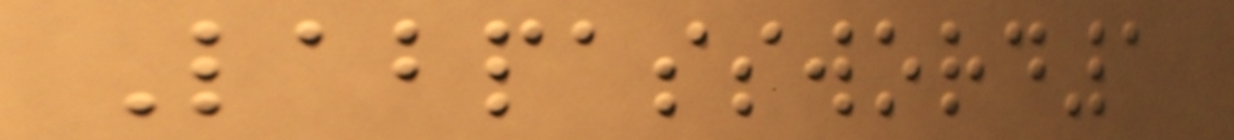Labpassword1
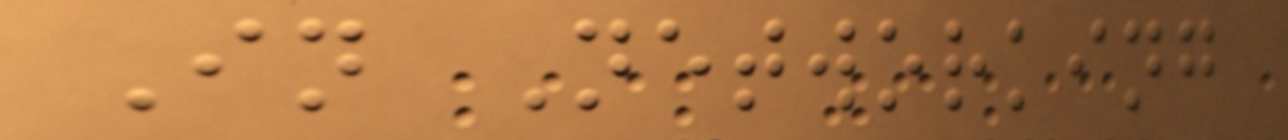In Networking
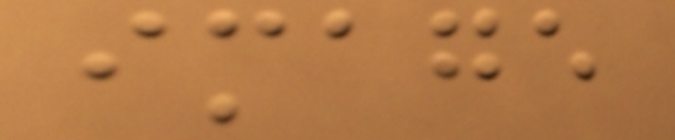image
